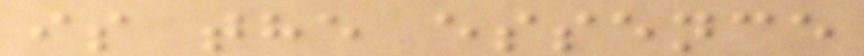is the essence
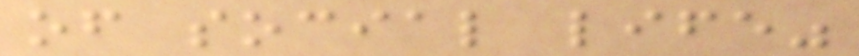of social life"
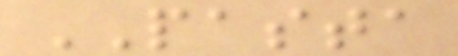PASTA
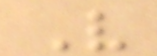V
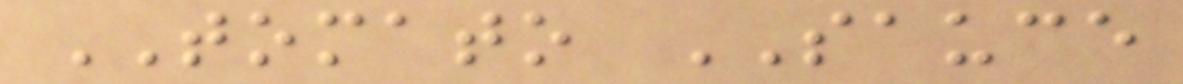TOMATO SAUCE
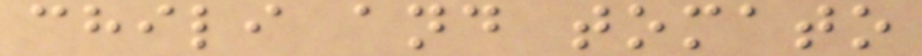chili and tomato
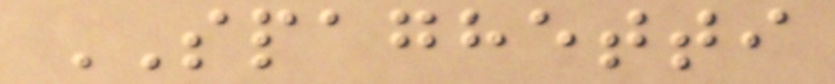SPAGHETTI
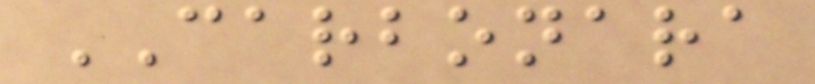CARBONARA
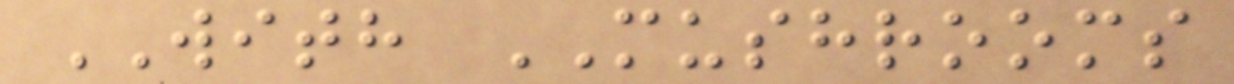WITH MUSHROOMS
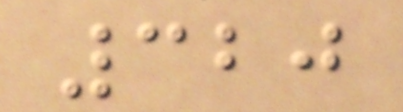320
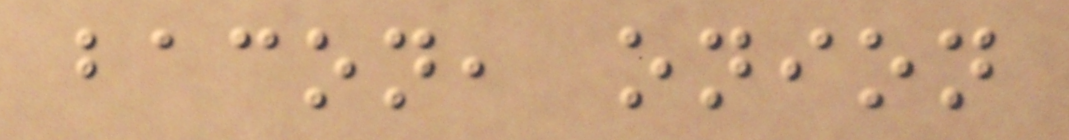bacon, onion
